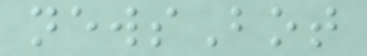newsBot
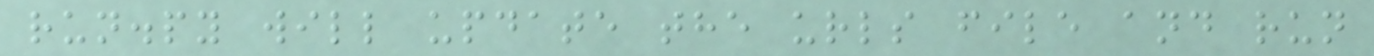run.py will update the urls file and run
